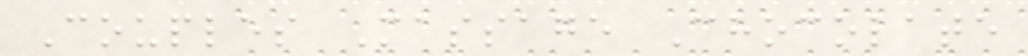Couples Massage Chocolate
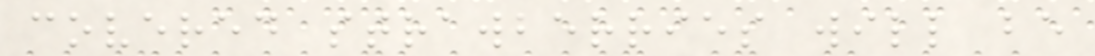covered strawberries will be
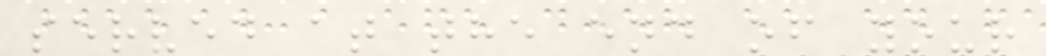served at the end of your
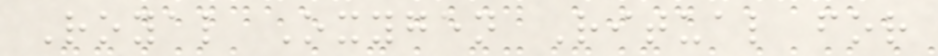Royal Oxygen Ritual for
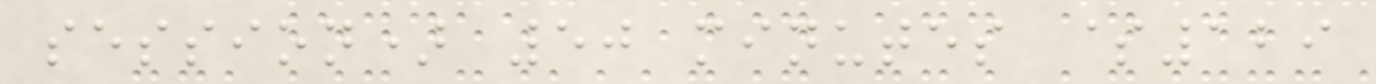session) 50 minutes $129
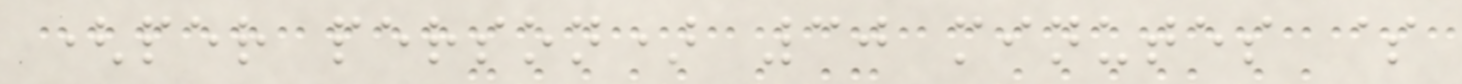(per person) 30 minutes $
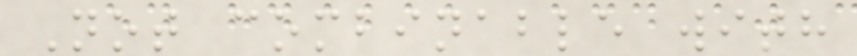Not combinable with
